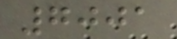7001
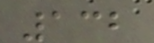132
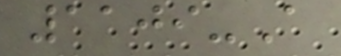1109-A
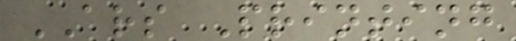ARS Printing
